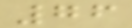76
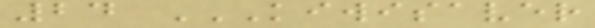24 KIWISAVER
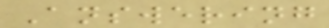Answering
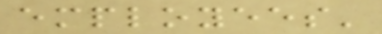employees'
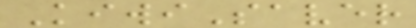KiwiSaver
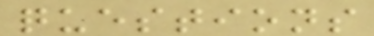questions
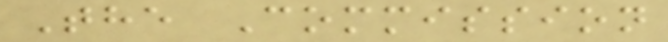The Commission
